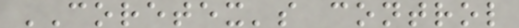CORETEX's control
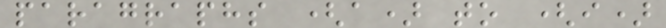paragraphs (a) to (i)
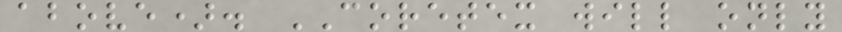above). CORETEX will only
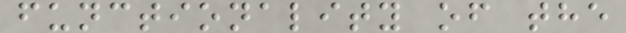functionality of the
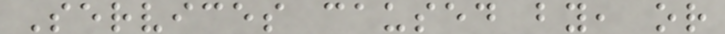Services caused by, or
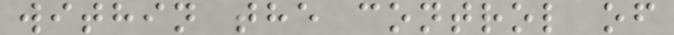within the control of
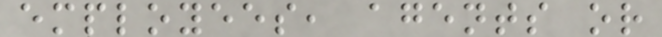employees, agents or
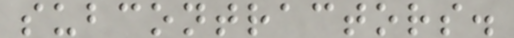subcontractors.
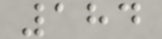184
